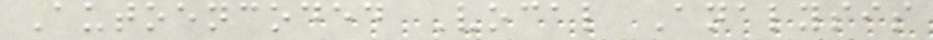Autoencoded Vocal Analysis
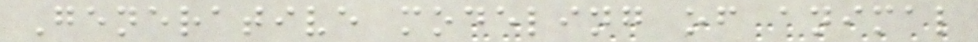Generative modeling of animal
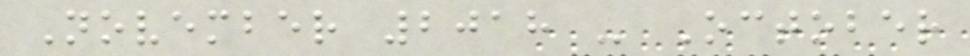November 2018 - October
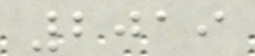2019
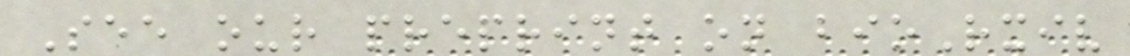See our preprint on bioRxiv
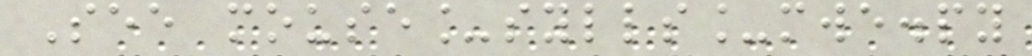See mouse_sylls_mwe.py
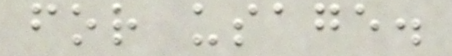for usage.
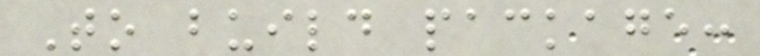To build package:
